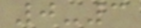0-3
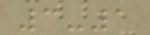3-1
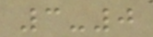3-0
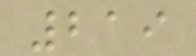219
